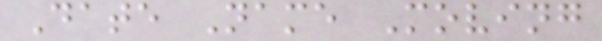Date Name Moving
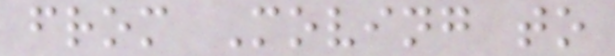from Moving to
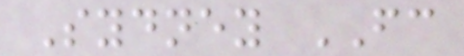Sydney FC
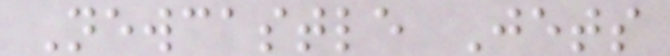Newcastle Jets
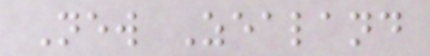New Zealand
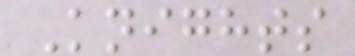Knights
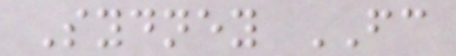Sydney FC
